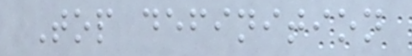Top definition
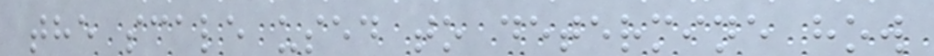the scale used to determine how
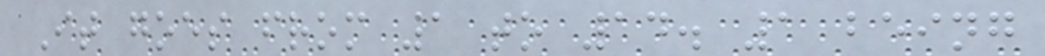It goes from 1 to 14. 1 being
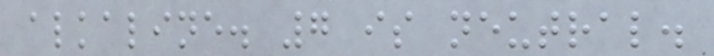alkaline. 7 is neutral.
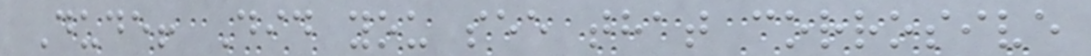Dude! Did you see that corrosive
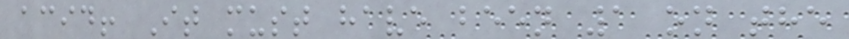acid! It must have been 1 on the
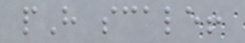pH scale!
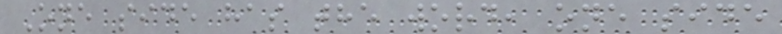One side has the word, one side
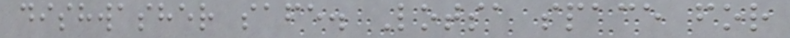dishwasher safe. Lotsa space for
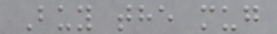Buy the mug
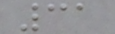31
